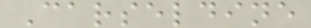Carseldine
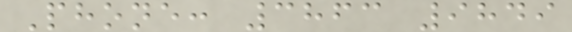Phone: 3863 9849
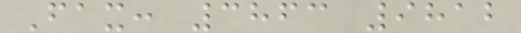Fax: 3863 9812
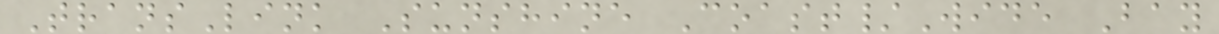TransLink Sunshine Coast/Wide Bay
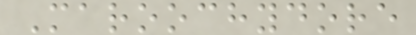Maroochydore
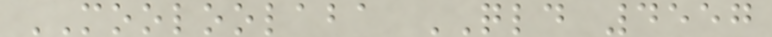MOOLOOLABA QLD 4557
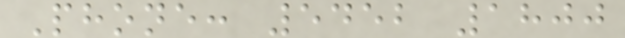Phone: 5452 1800
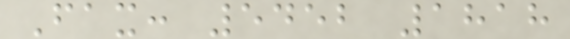Fax: 5452 1818
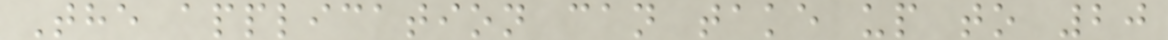The application can take up to 20
